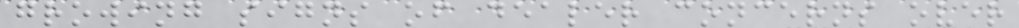growing signs of dealer concerns over
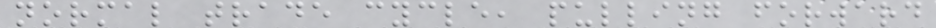normal trade cycle, pulling forward
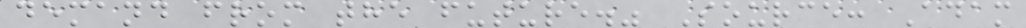demand from the future." Source: Adam
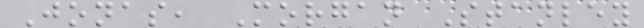Jonas, Morgan Stanley
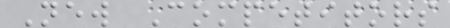New Competitors
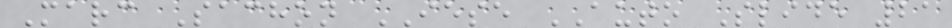Marc Sachon IESE AUTO Slide 21
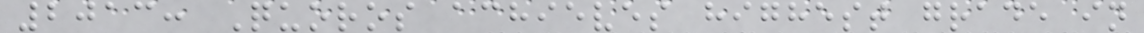2013: Quoros achieves highest grade in
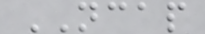NCAP
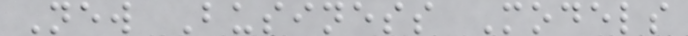New Business Models
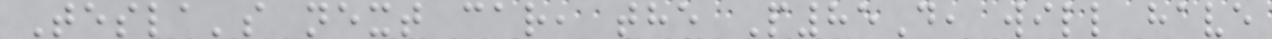Tesla's next car, the P85D, will have
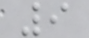9
